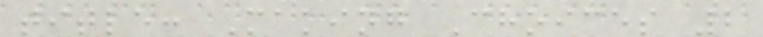title: Making Choices 2
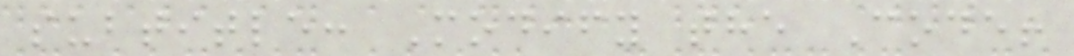subtitle: Modify the Code!
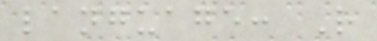language: R
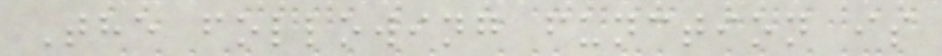The following function is
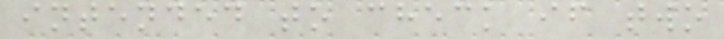intended to check if two
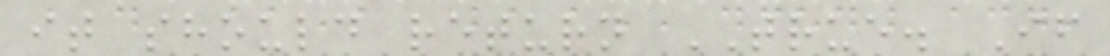it should return TRUE. If
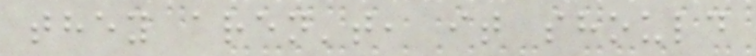they aren't, it should
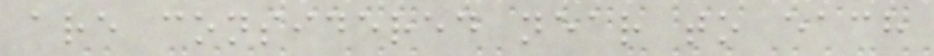are considered near to each
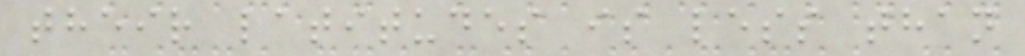their latitudes is less than
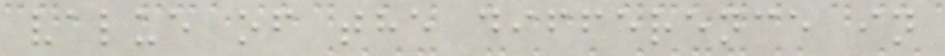value of the difference in
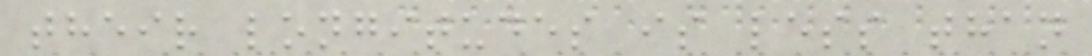their longitudes is less than
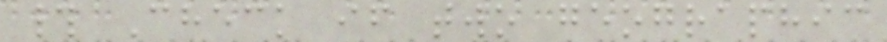# Check if two geographic
